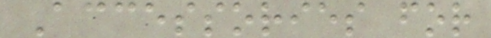Accessories for
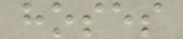hoses
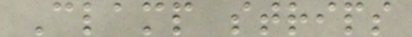Clamp strips
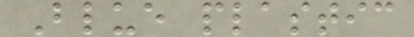Blue plastic
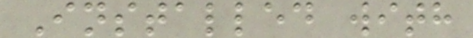Installed with
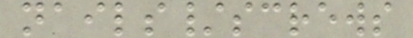nails/screws
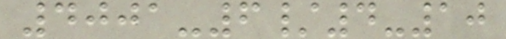4001-6/4-10
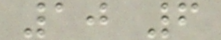10 6
